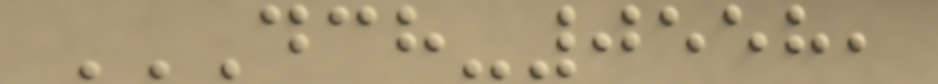DCH-0558,
